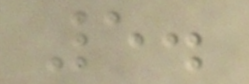5.
